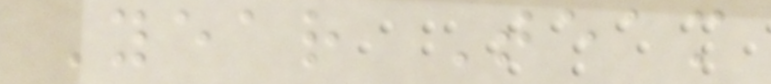Year Team
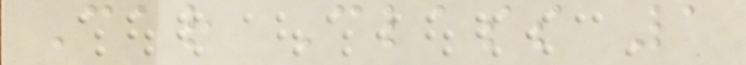Car Class 1
